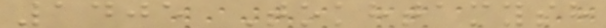1405 Tokhtamysh
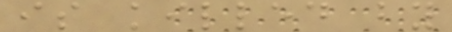is killed by
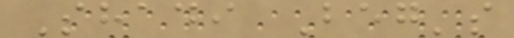Shadi Beg's
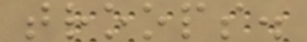troops.
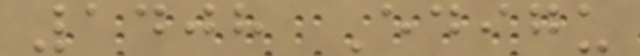1408 Edigu
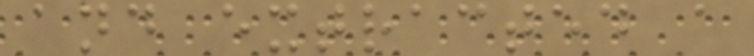and extracted a
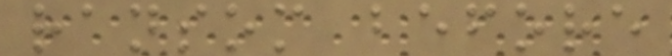ransom before
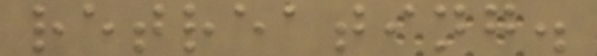retreating.
